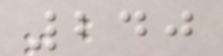240
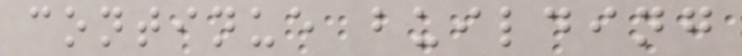continue building
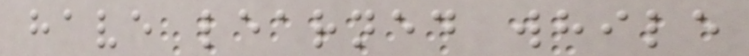have learned while
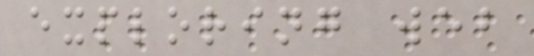exploring web
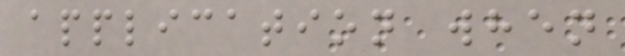application when
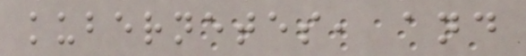kubernetes, and
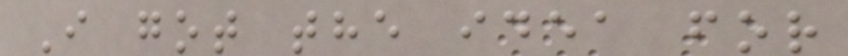I got the idea for
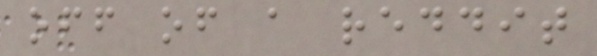off of a reddit
